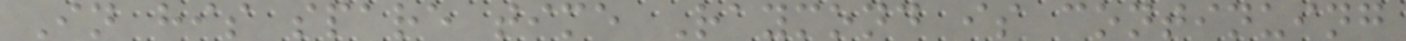In his spare time Raymond is continuing
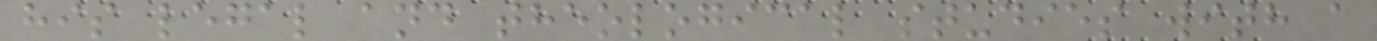his legal and theological studies with a
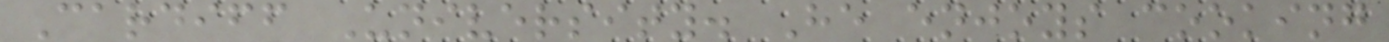Cardiff University. He enjoys cooking
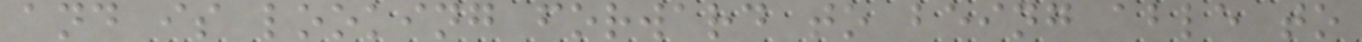and is looking forward to being able to
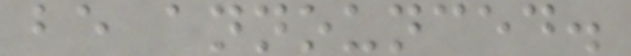be announced.
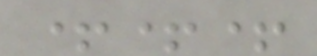+++
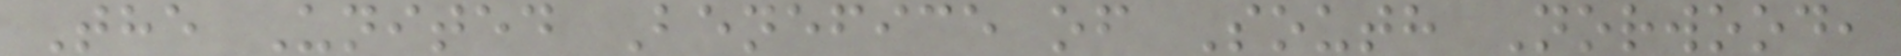The United Benefice of South Norwood,
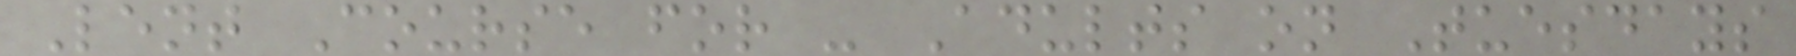Lent Course for - Adults on Tuesdays
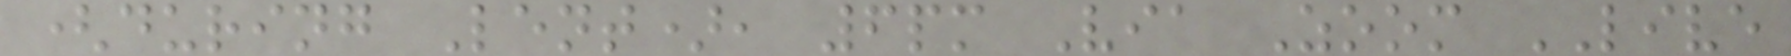(during Lent), 6pm Via Zoom LIVE
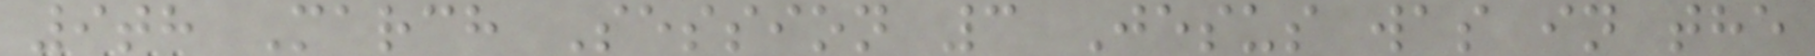9th March Session 3 Jesus was in the
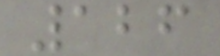126
